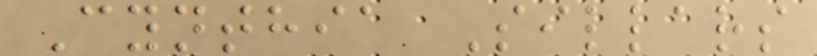Cynthia Sillars
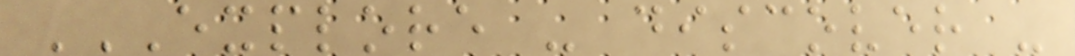EXPLORE - DISCOVER -
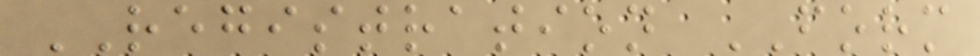REGISTRATION FORM
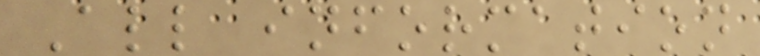All information
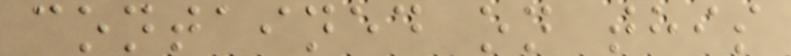contained on this
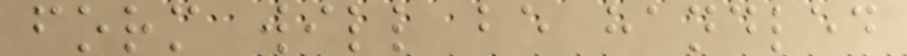form will be handled
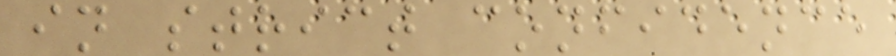in strict confidence
